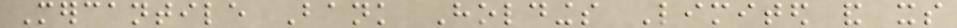Mercantile Bank Holdings Limited and its
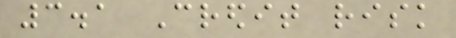3.1 Credit risk
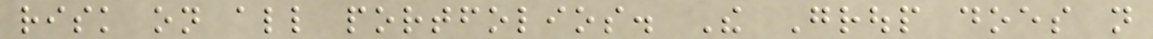risk on all portfolios. The Group does not
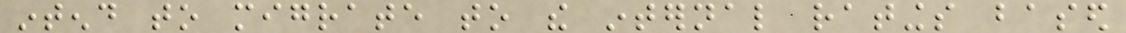intend to migrate to the internal ratings based
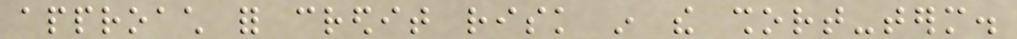approach for credit risk in the short-term.
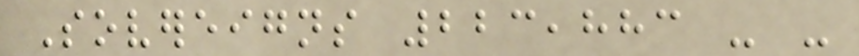Sovereigns 223,883 - -
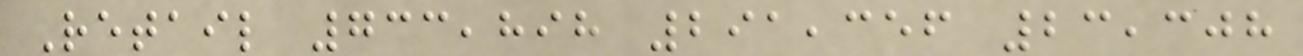Retail 733,898 291,356 23,308
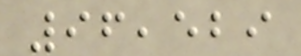96,529
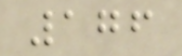176
